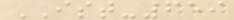IST-659
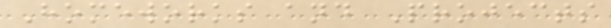Homeworks and Projects
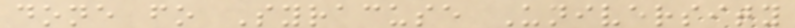done fo Syracuse University
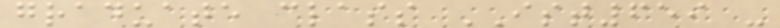graduate class IST659 -
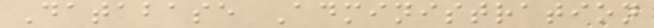Database Administration
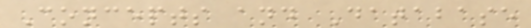Concepts and Database
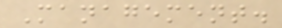Management.
